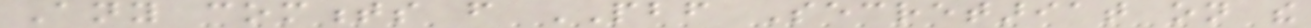Any comments from PBF Secretariat on the
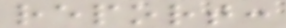report:
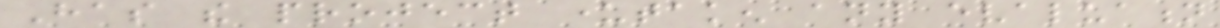Has the project undertaken any evaluation
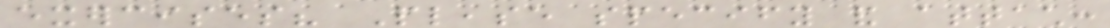exercises? Please specify and attach:
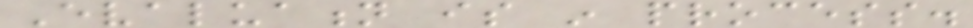Evaluation is in process.
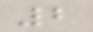2
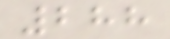288
